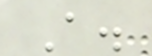A.
